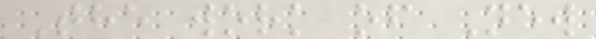The work of New
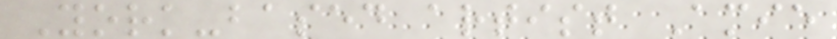York-based artist Amie
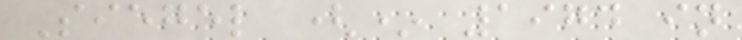Siegel (* 1974 in
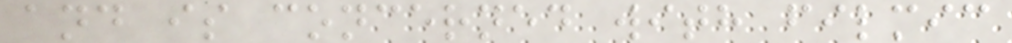and is concerned with filmic
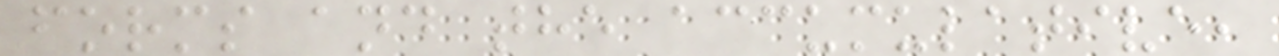forms and the accumulative,
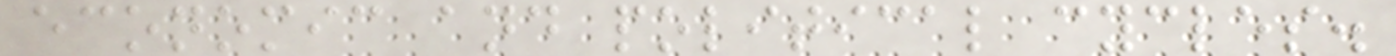economic and political cycles.
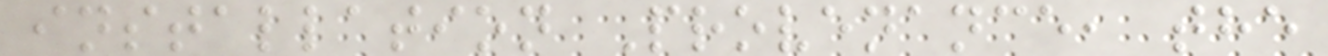installation Provenance, the
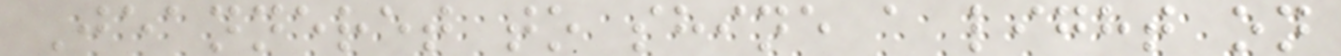Jeanneret to shine a light on
